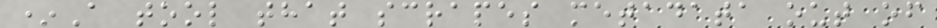*A tool that scrapes metadata out of
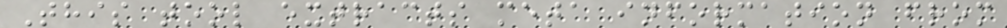This tool extracts meta information from
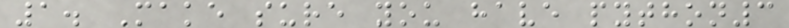1. Make sure you have python3
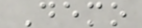Demo
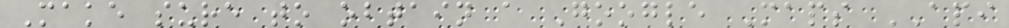Make sure to obtain a Google Maps API
